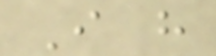I have
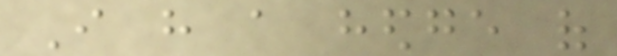I have a hedge of
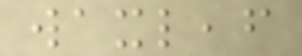waxleaf
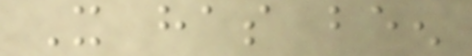It has been
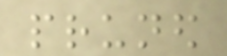pruned
